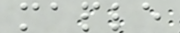maple
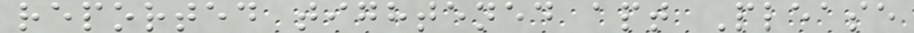reported tightened apt Please
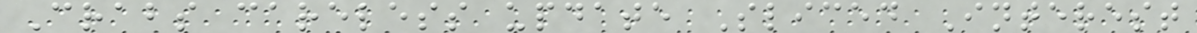Crabs careless update Sliced Interest
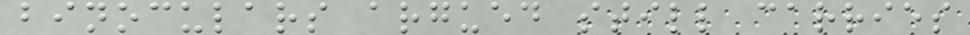binoculars argued still carries
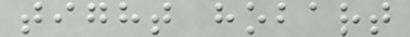tight hobart
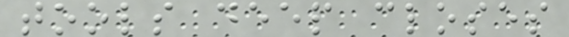tools deep closes
